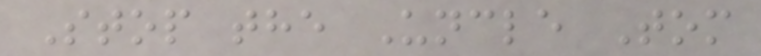Stop the Uncle Tom
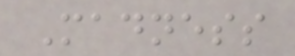Madness
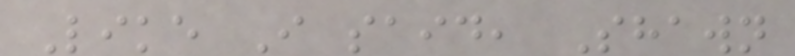Like I said, Shawn
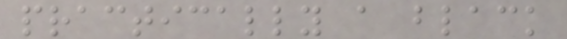practically a black
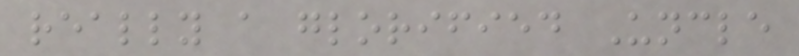really a glorified Uncle
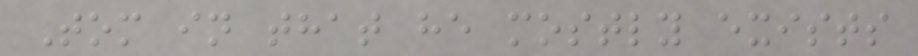Tom in that he mostly exists
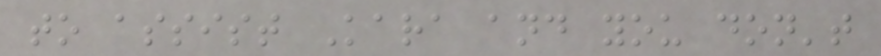to assist Kara and you don't
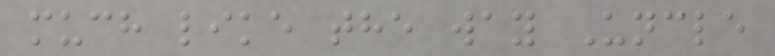much like the way Uncle
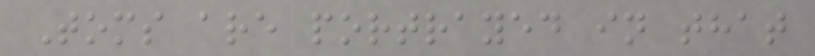Toms are portrayed in that
